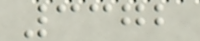3372
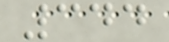344
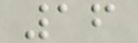16
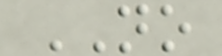NO
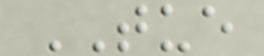TUE
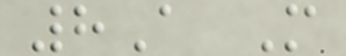8A M
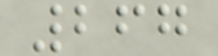267
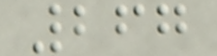267
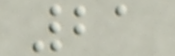21
